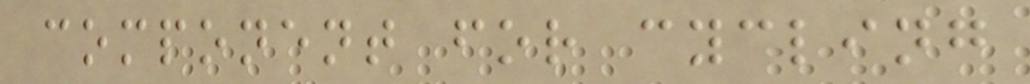component for cycling
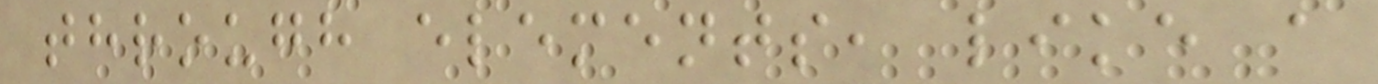through elements, like a
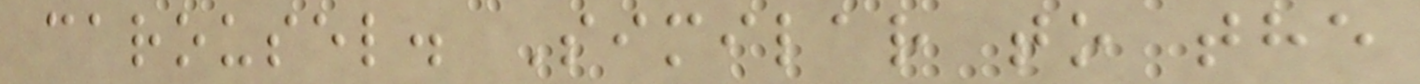carousel. Similar to the
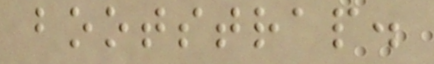bootstrap.
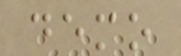demo
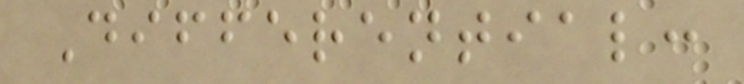Differential:
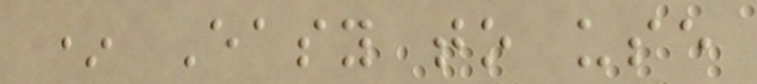* Easy to use
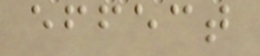effect
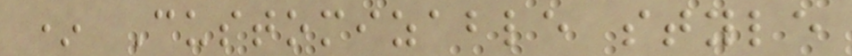* Customizable style
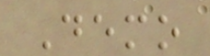Demo
